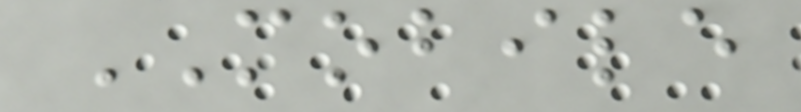MOBILE
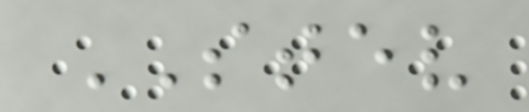STEV
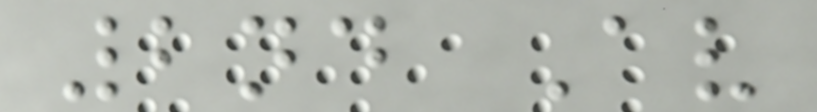2nd Av
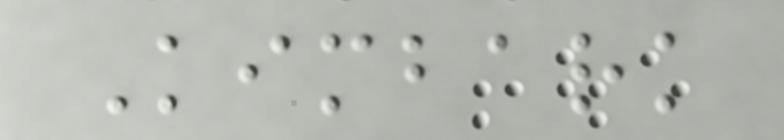Kimbark
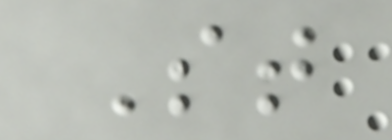St
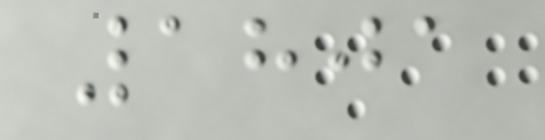1801
